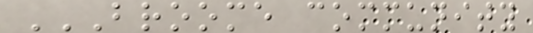BROOME COMMUNITY
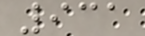931
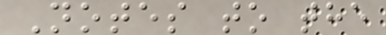Notes to the
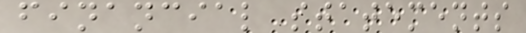financial statements
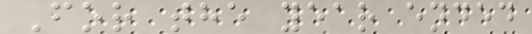For the year ended
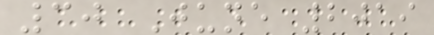30 June 2019
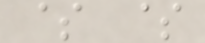$ $
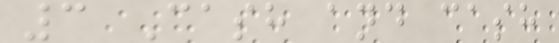3 Cash and cash
